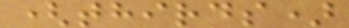(thirds)
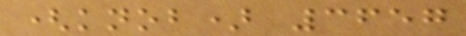(knob) 3657
